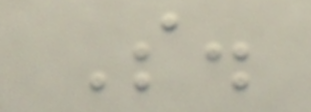S.
